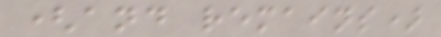(and remains)
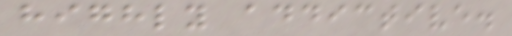highly addictive.
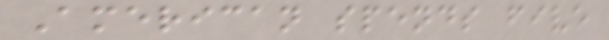American spends five
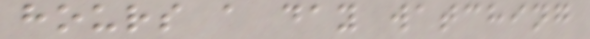hours a day watching
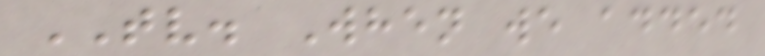TV. When we added
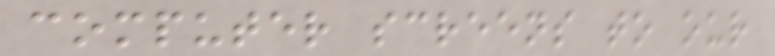computer screens to our
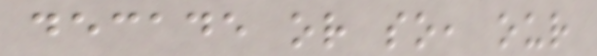decade or so, our
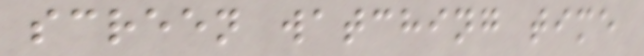screen watching time
